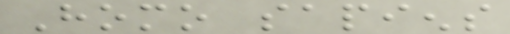Homo sapiens
